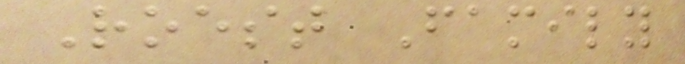Roest Family
